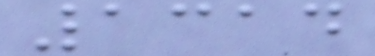1314
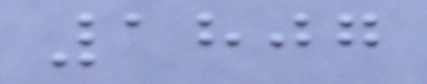1807
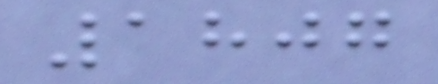1807
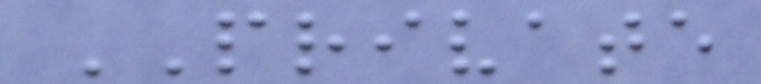PRIVATE
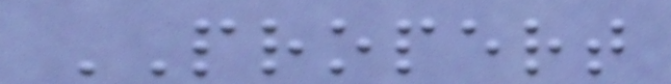PROPERT
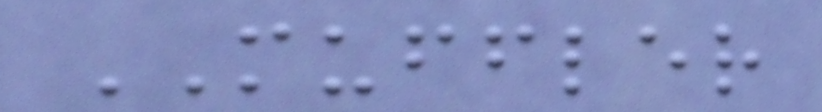MUFFLER
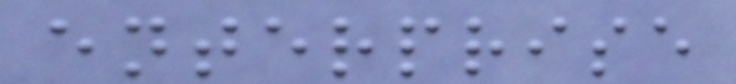enterprise
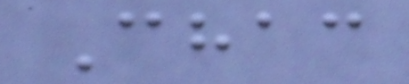Chac
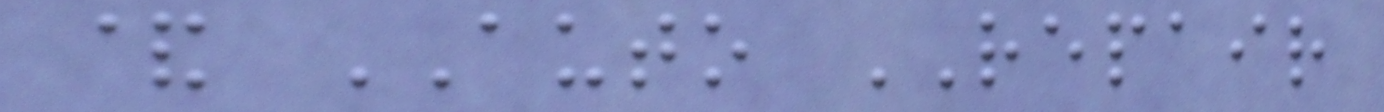& AUTO REPAIR
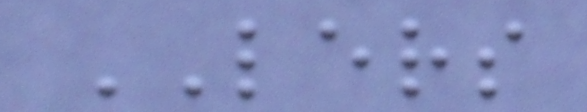LERS
